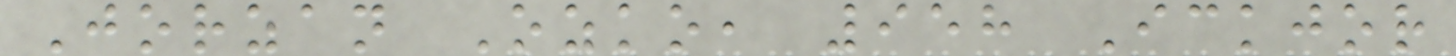Jorzan Ozko, 958 Ickjor
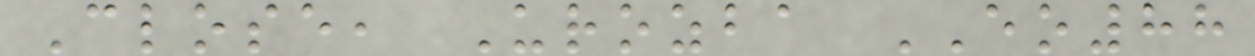Close, Urozba EO88
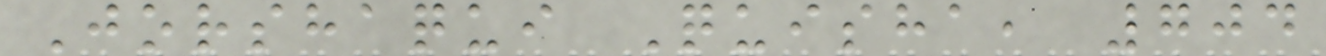Jorshaqui Quisha, 704
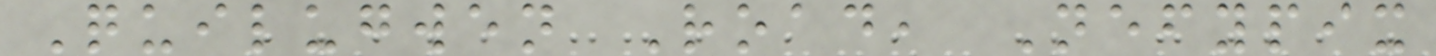Quilugwen Road, Nefypix
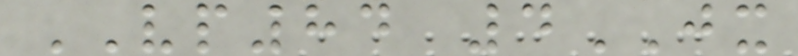VP84 4JX
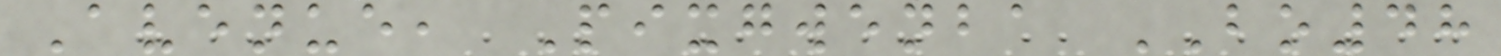Avenue, Pixgwenba BO48
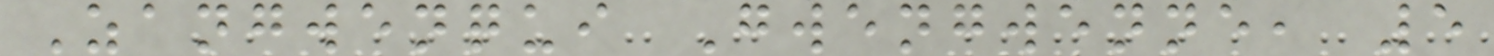Zangwenqui Gwengwenne, 5
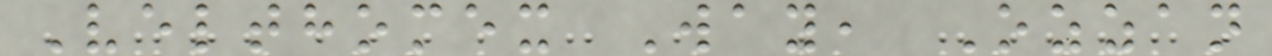Velthomex Way, Ozzan
